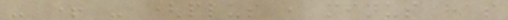- + - (plus , minus has
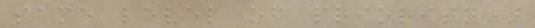same level of priority)
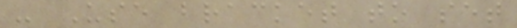- Use bracket to set
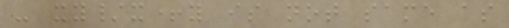- xy/x+y is not same as
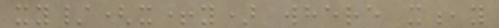xy/(x+y) where x,y
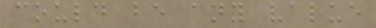could be any value
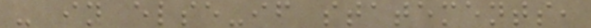- in else-if statements,
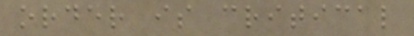order is critical
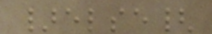}else{
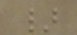}
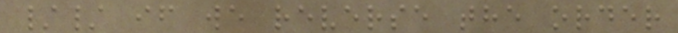// if we reverse the order
